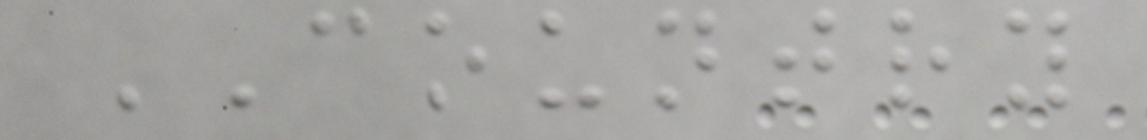COUNTRY
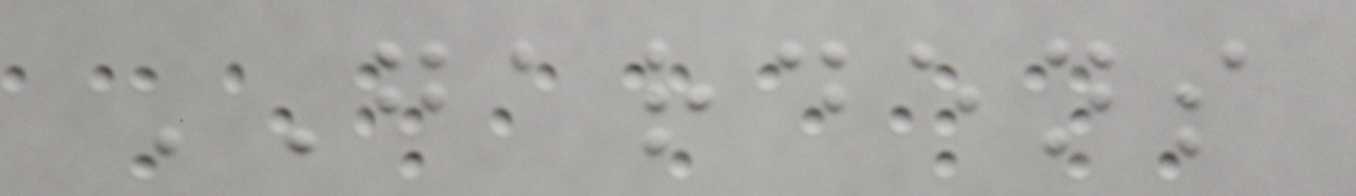GARDENS
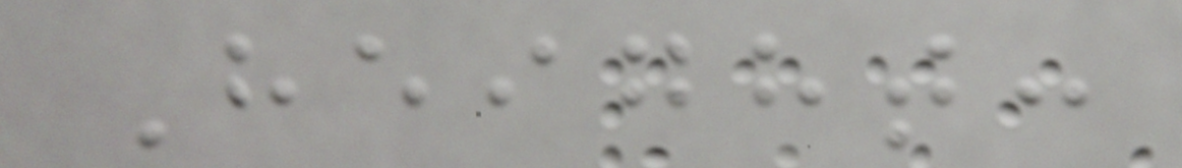Height:
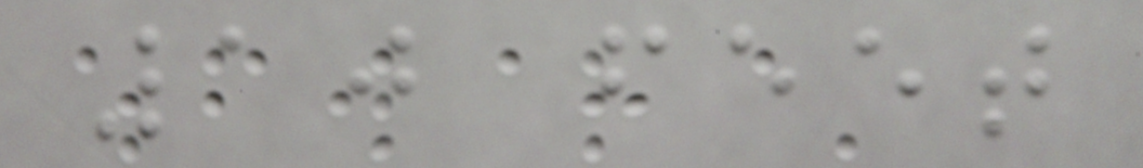10 feet
